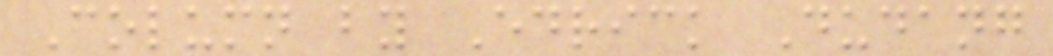Column by Edrick Dudang
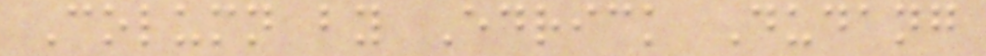Column by Edrick Dudang
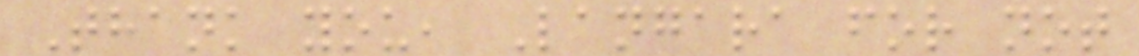Thank you, Langara for not
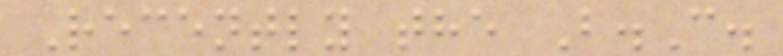Recently the B.C.
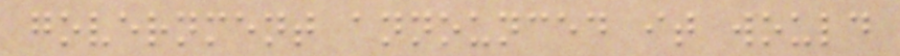government announced it would
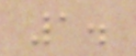1.
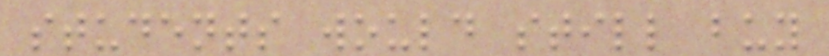students would still buy
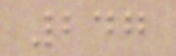247
